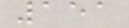151
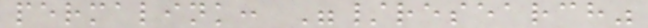permalink: "/research"
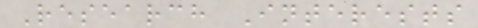Research Interests
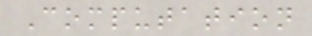Computation
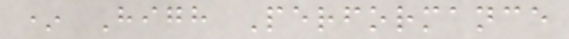* High Performance
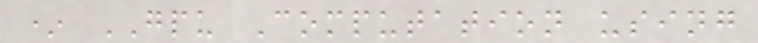* GPU Computation using
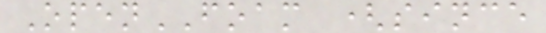OpenFOAM (since
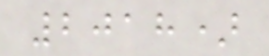2018)
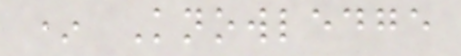* Knowledge
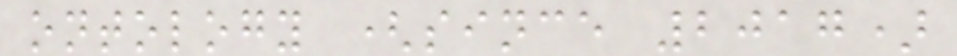ontology (since 2017)
